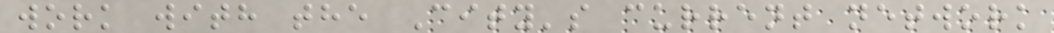work with the City's current network
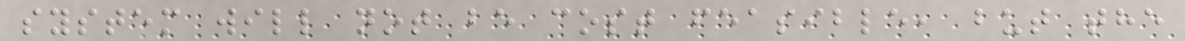system will not be cost feasible, but the
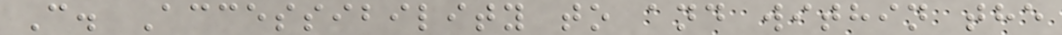C. Accessibility to and within the
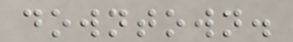downtown.
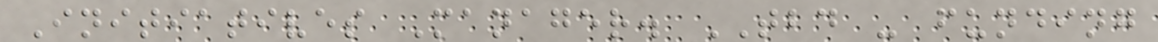Initiatives Manager. TBD - funding
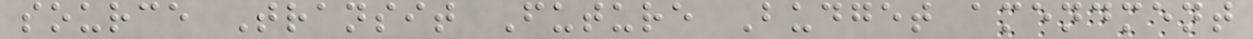source Transit Future Budget amendment
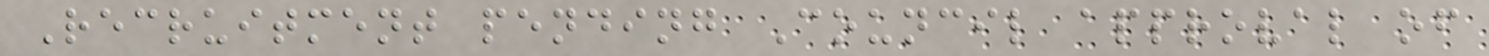Recruitment pending Council approval of
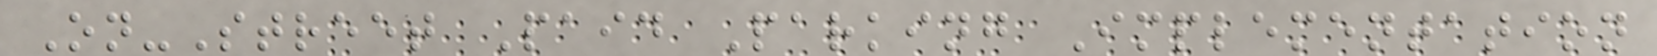On-Street Paid Parking Implementation
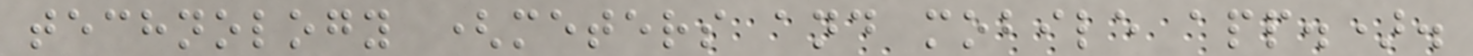technology (meters and mobile app.).
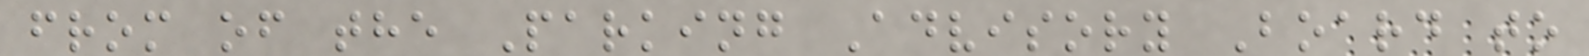from of the Parking Advisory Board to
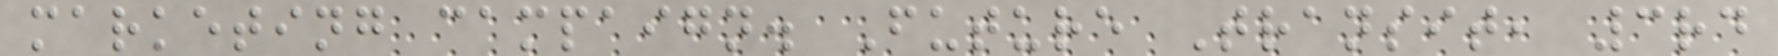marketing campaign. Future Transit, 3rd
